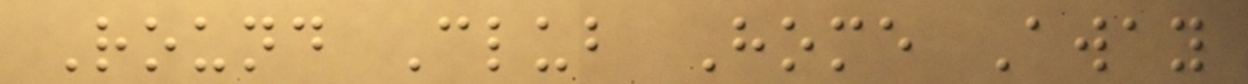Round Club Home Away
